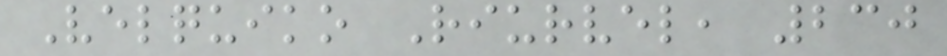Velquiko Riurvel, 230
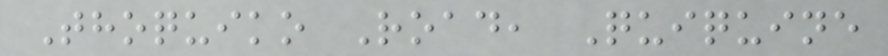Thoquiko Road, Quiquine
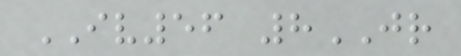IV56 8JR
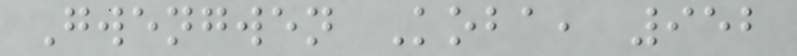Gwengwen Koba, 952
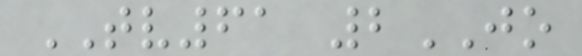TV61 2JO
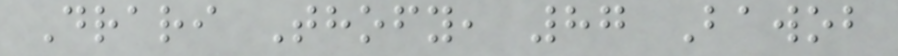Drari Thofy, 87 Bawob
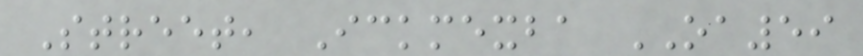Street, Ickmexba OA59
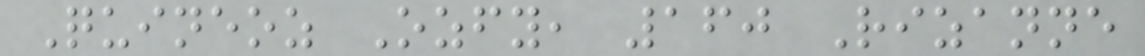Quineoz Ozfy, 160 Rizanne
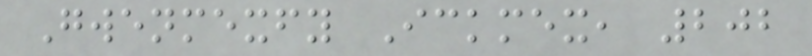Gwenmexfy Ickmex, 202
